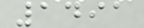1491
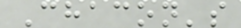Chacon's
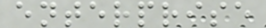enterprise
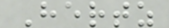Hertz
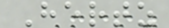Hertz
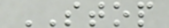STOP
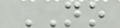NO
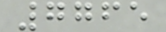7765
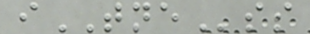iTNEss
